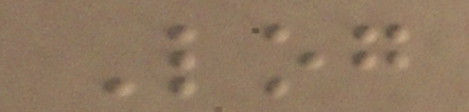Log
